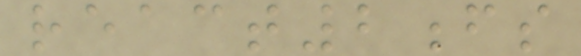react2fs
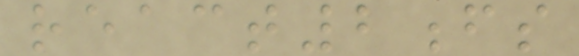react2fs
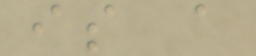is a
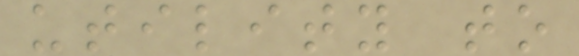utility to
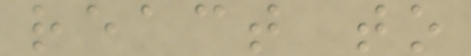react to
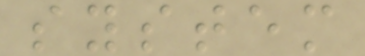system
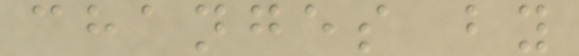changes by
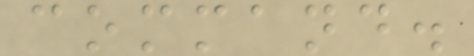command.
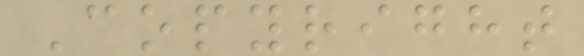Copyright
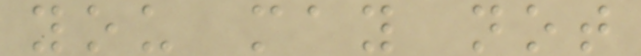you may not
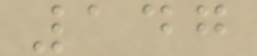147
